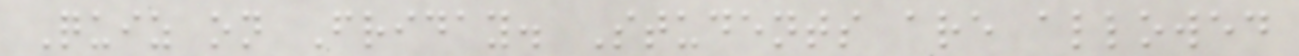Quiz on Friday. Students are allowed
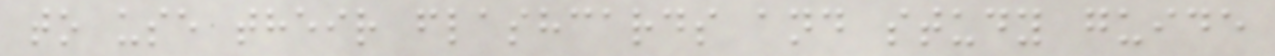to use their flashcards and study guide
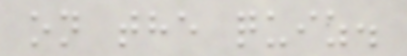on the quiz.
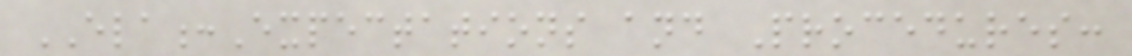ELA:Expectations and Procedures:
